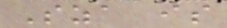Sza is
